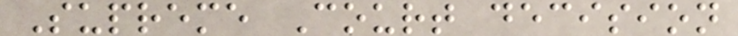Supreme Court decision
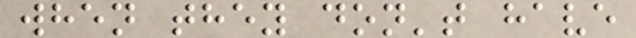when they don't have
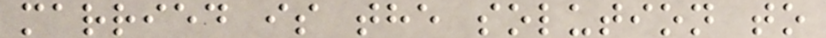married is the solution to
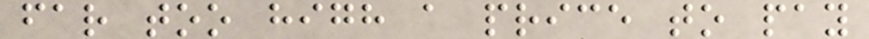far too high a price to pay
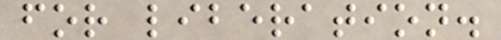for liberation.
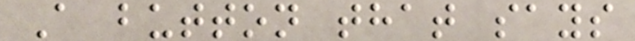A button that says
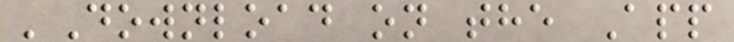'Download on the App
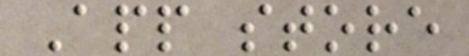App store
